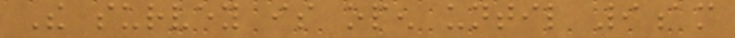The survey is open until 9am
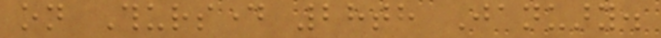on Thursday 28th January.
